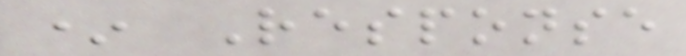* Response
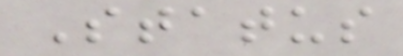Status
